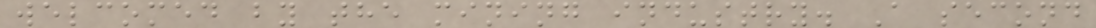welcomed by the mining industry. A second
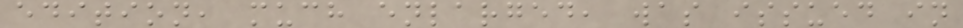edition, much enlarged, was issued in
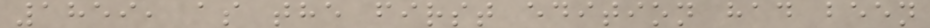1859, as the first edition had been
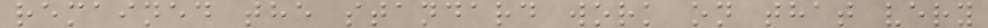remained the standard work on that very
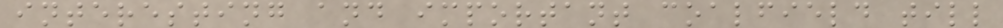interesting and important coalfield till
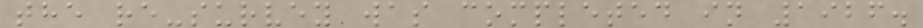the re-survey was completed in 1926.
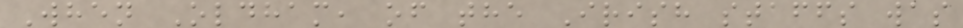When Oldham, of the Irish staffs was
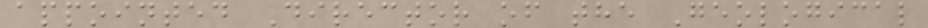appointed Director of the Geological
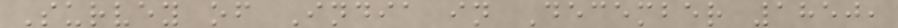Survey of India in December 1850,
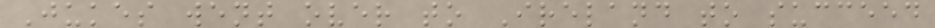Jukes went over to Ireland to succeed
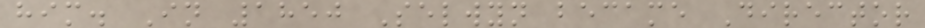him. In 1850 Selwyn became Director
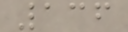136
